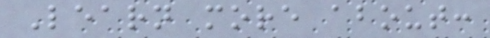Learn more about:
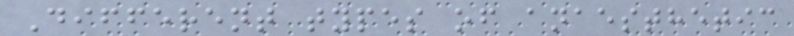Different types of anaesthetic
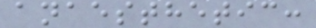anaesthetic:
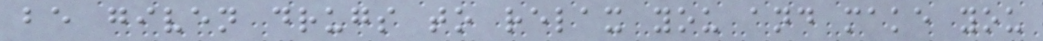be given drugs to relax you and make you
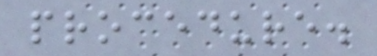procedure.
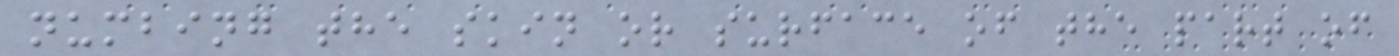numbing the skin or surface of the part of
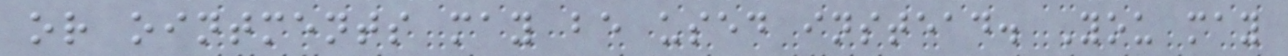or ointments may be used instead. You may
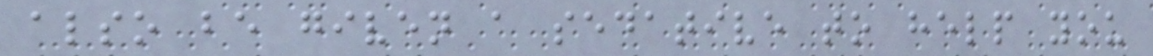also be given a sedative to help you
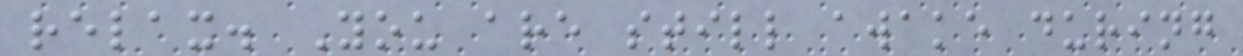relax. You are still awake during
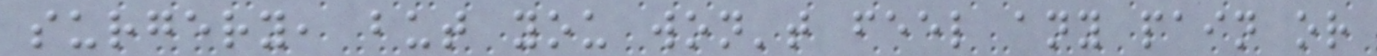surgery, but you won't feel any pain or
